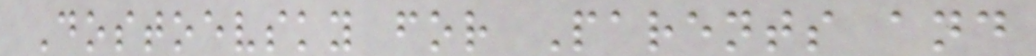Dostoevsky for Parents and
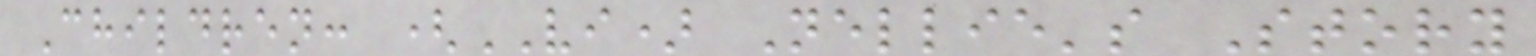Children: (VI) Nellie's Story
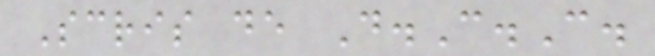Scris de D.C.C.
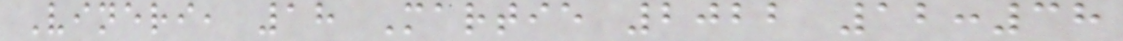Vineri, 18 Martie 2022 12:38
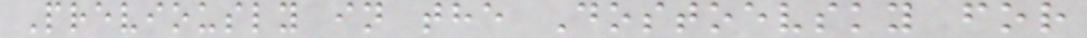Previously in the Dostoevsky for
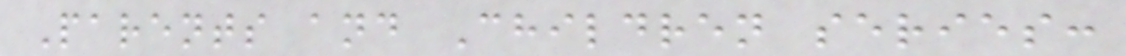Parents and Children series:
